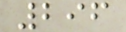296
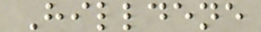Hilldene
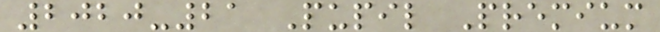2020-21 Pupil Premium
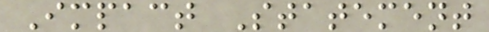Impact Statement
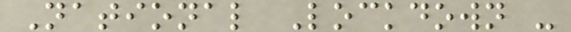National Lockdown -
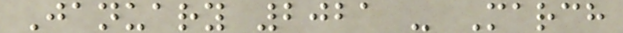January 2021 - March
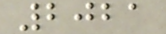2021
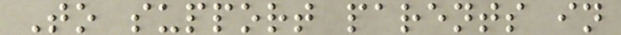To support parents in
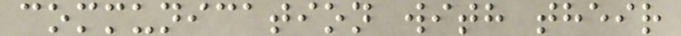communication with their
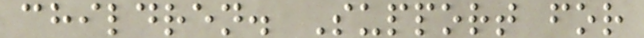children. Support for
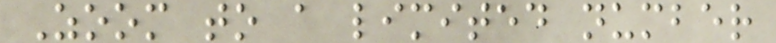Zoom to a limited number
